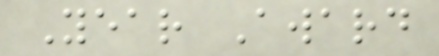Year Award
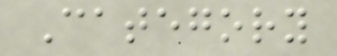Category
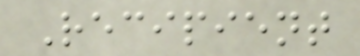Recipient
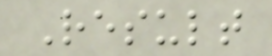Result
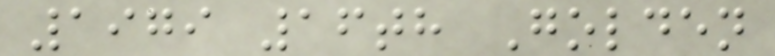1979 16th Golden
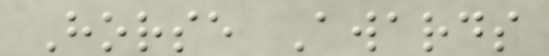Horse Awards
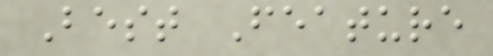Best Feature
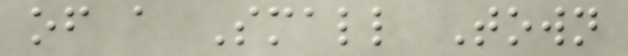of a Small Town
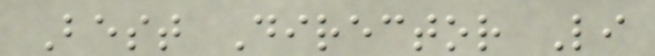Best Director Li
